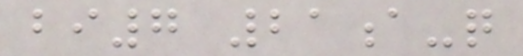bi7 21a-q
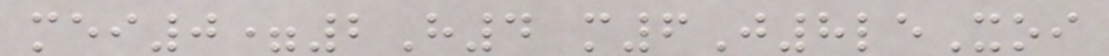mei0=2H4 m6J8leXoi
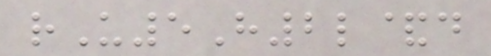rU5H2l&d
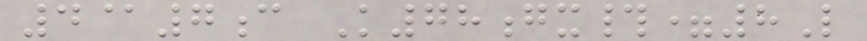4@7c K78gx#=8L
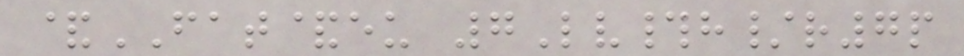&FAT&eu 7Lv#h/r7p
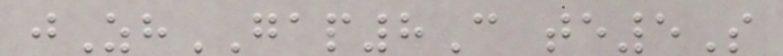jZhGAP8C te5S
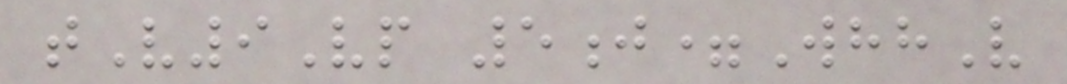tV9Vp 5j=WhhV
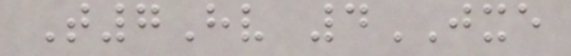T7Hv 4JXE
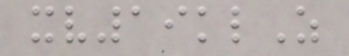xv19klZ
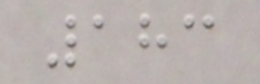183
